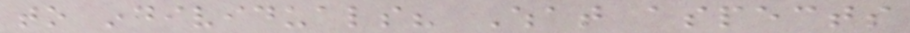to individuals? What aspects
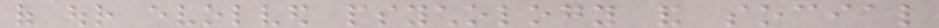of our evolved psychology and social
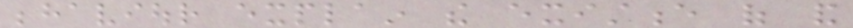behaviour explain the existence of and
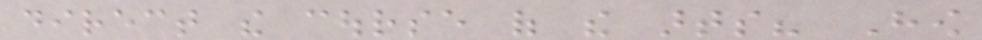direct the course of the arts? How
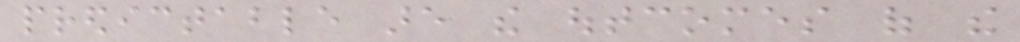predictable are the outcomes of the
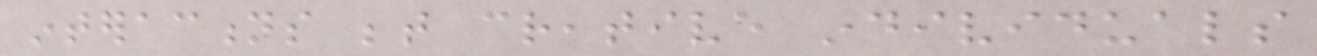interactions between creative individuals
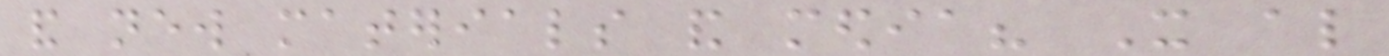and new materials and media? It also
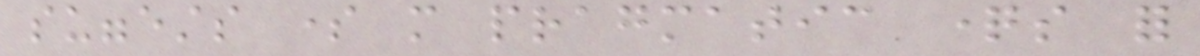suggests some more pragmatic questions for
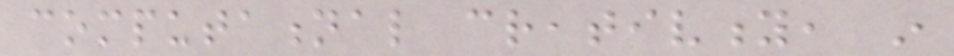computational creativity, in
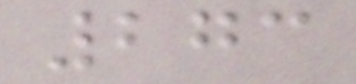273
